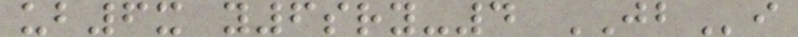ub6x y6sry-4 JBi
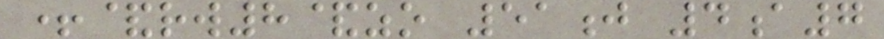+&rw8&zo 51j 4a7
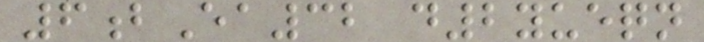6bEa32 d2yueqn
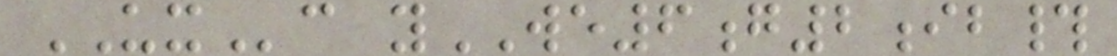UXc yWE6g2ib#
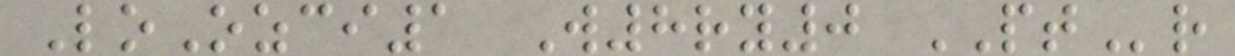LoOzci1 W8ry0 PTr
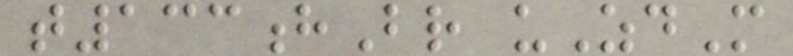t133hBr uZdM
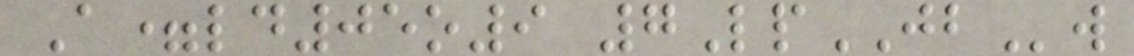A=ld05o9 7LpJBw
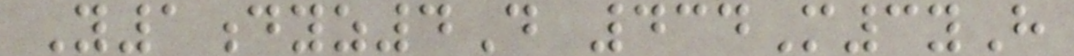Y1dyz4D 434M3yH
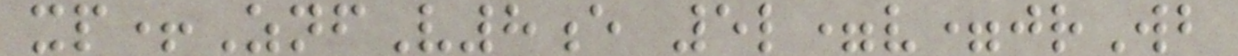xp+ZnfV8e 5l=v=jrWb
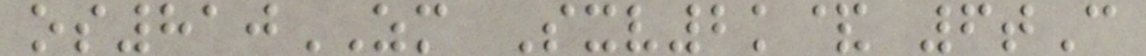os810ZM Sxv2k& 6tC
